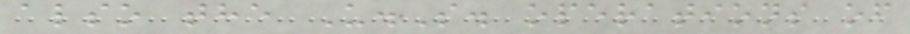also the U.S. operations of
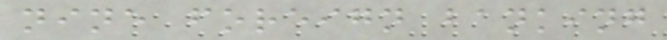nine foreign banking
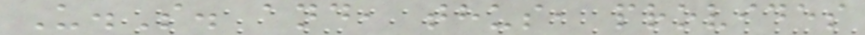U.S. and, thus, provides
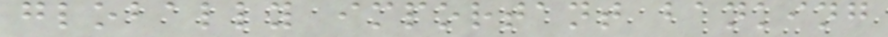globally important banking
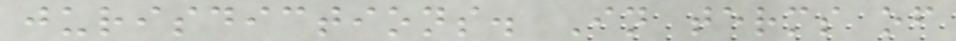jurisdictions. In terms of
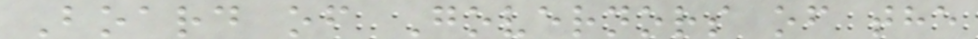Board of Governors of the
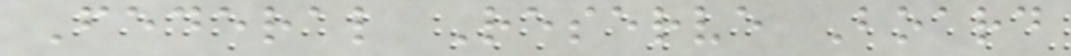Federal Reserve Board
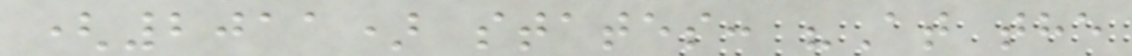(2011) states: "At the
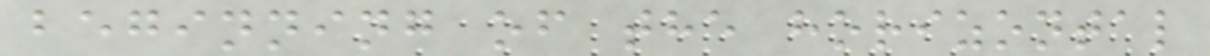beginning of the horizontal
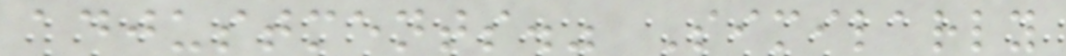adjustments." Similarly
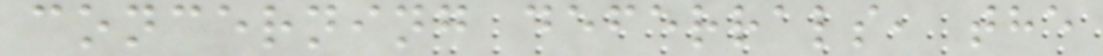concerning deferrals, the
